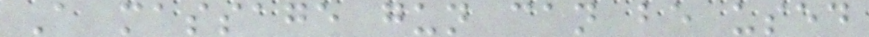A massage gun can be used
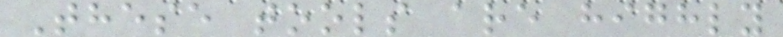These tools are highly
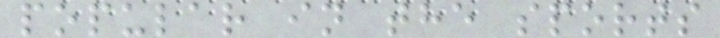popular in the sports
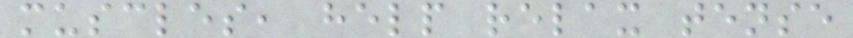muscles, help relax tense
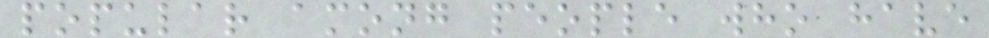popular among people who have
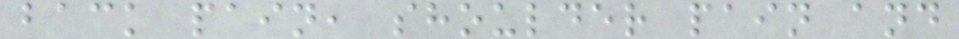back pain, shoulder pain and
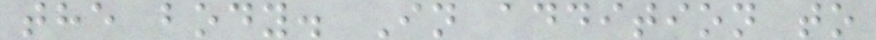the body. In addition to
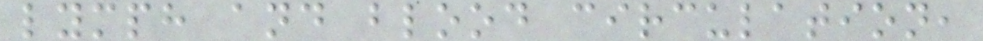lymph and blood circulation,
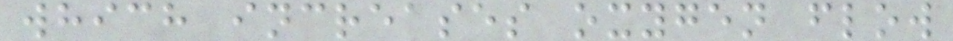which increases oxygen flow
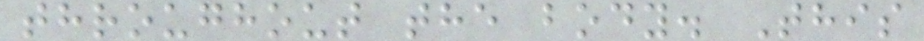throughout the body. This
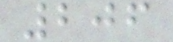206
